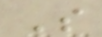S
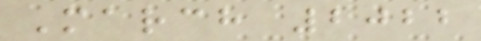March 2022
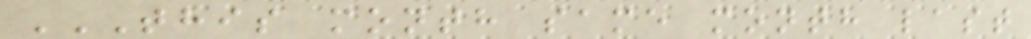THIS MONTH SAME MONTH LAST
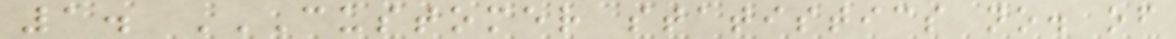1. CUSTOMER STATISTICS NO. OF
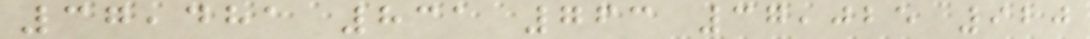37,481 831 763 37,025 920
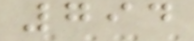794
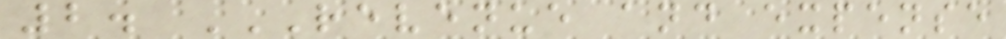2. REVENUE AND EXPENSE
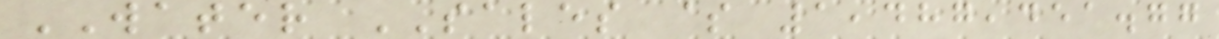WATER SALES $ 1,487,451.77
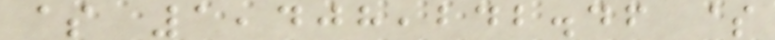$ 1,408,242.46 $
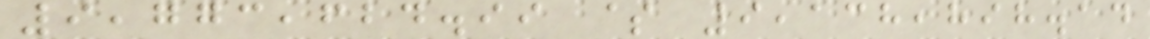9,773,624.99 $ 9,138,898.14
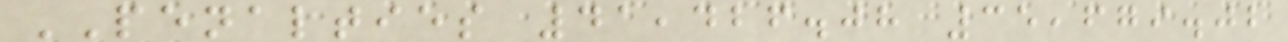PENALTIES 41,426.08 35,679.02
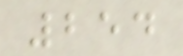254
